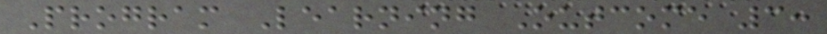Program Learning Outcome 3:
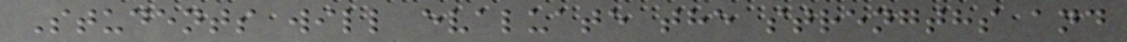Students will evaluate the strengths and
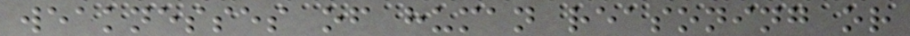weaknesses of human reasoning or
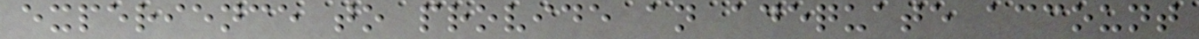experience to provide an adequate account
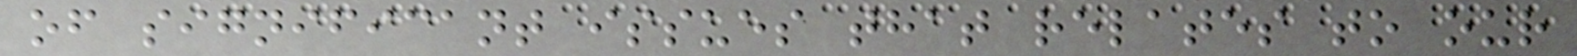of significant issues that relates to our
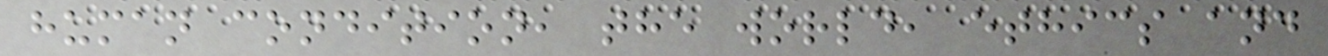human condition, the world, ethics and
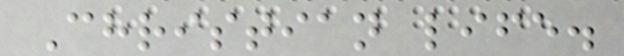Christian life.
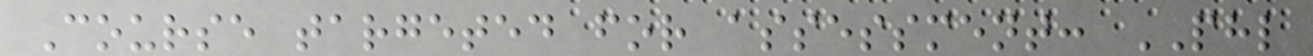Course targeted for assessment: PHL
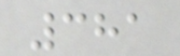381
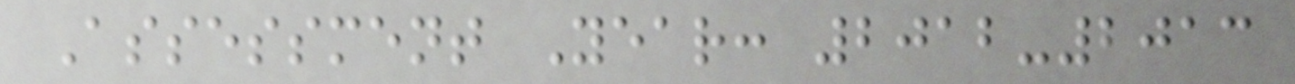Assessment Year: 2012-2013
